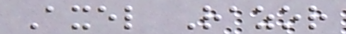Axel Razor
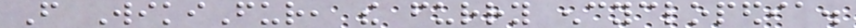From WikiFur, the furry encyclopedia.
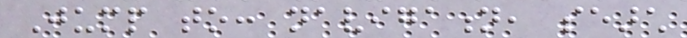Jump to: navigation, search
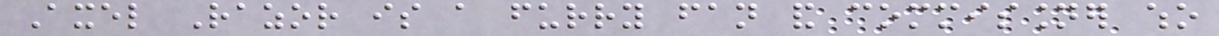Axel Razor is a furry fan and commissioner who
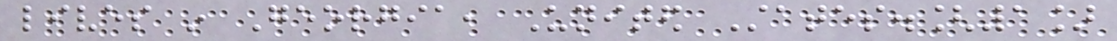lives in Georgia, United States.[1]
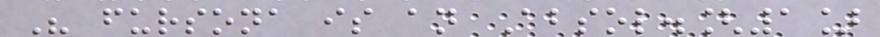His fursona is an Absol.[1]
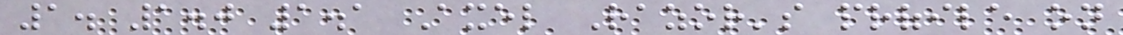1. 1.0 1.1 Axel Razor's profile on
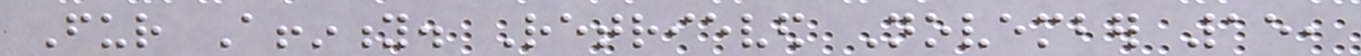Fur Affinity. Retrieved November 15,
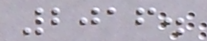2016.
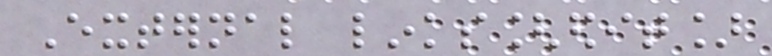External links[edit]
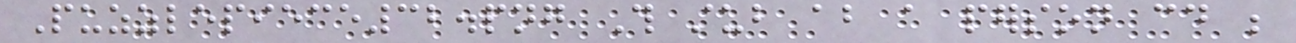Puzzlepiece32.png This stub about a person could be
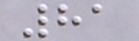81
